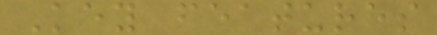Key features
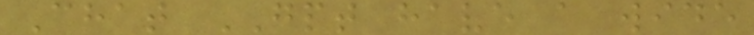Chat GPT have a wide
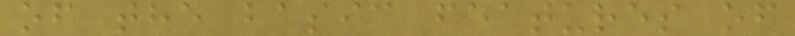of the basic features of
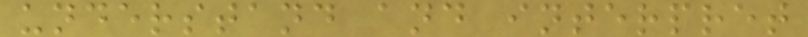understand and interpret
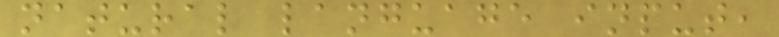natural language input,
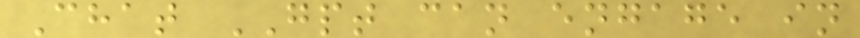Chat GPT can engage in
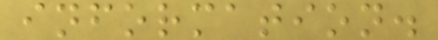information.
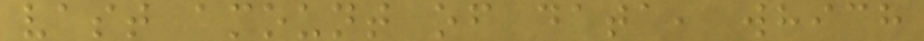vast amount of data, which
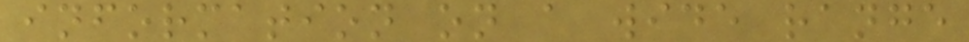information on a wide range
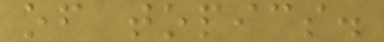of topics.
